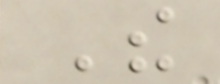The
